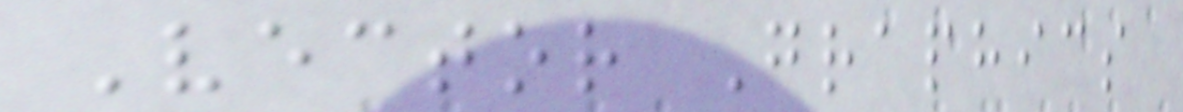Vector Graphics
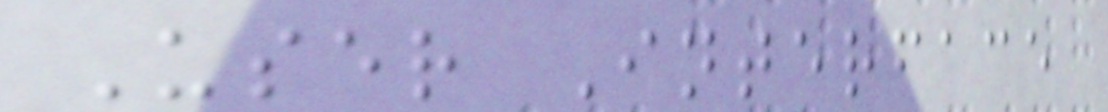User Interface
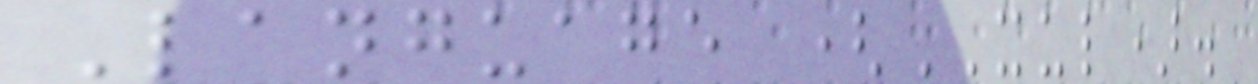Language (XUL).
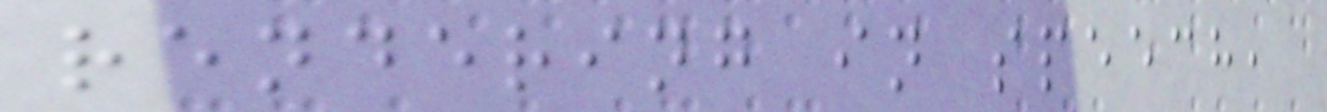rendering in speech,
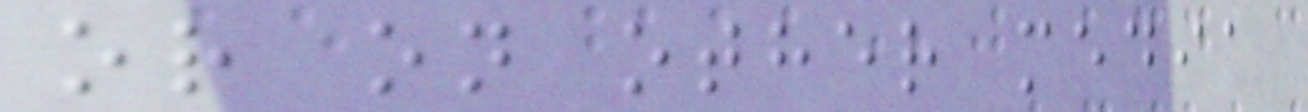or on other media
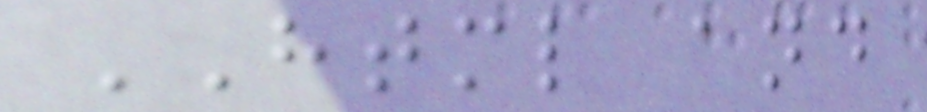HTML and
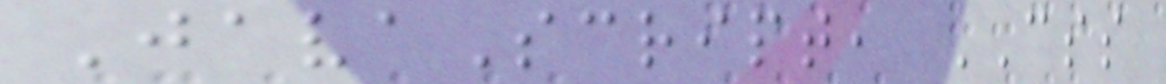JavaScript, CSS
